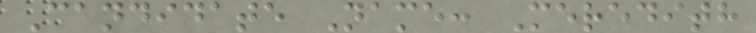Candidate Name: Meredith
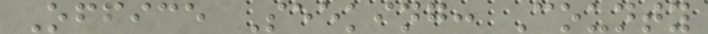Office Seeking: County
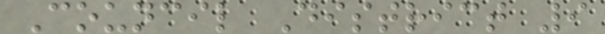Council District 9
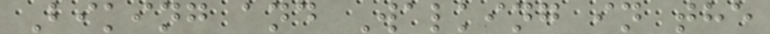Biking and Walking in the
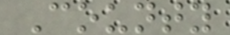County
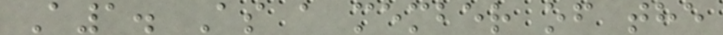A1. As a member of the
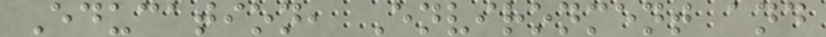Education, Environment and
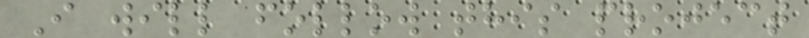I will follow this project
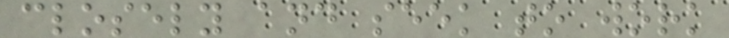closely and seek to work
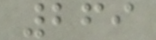269
